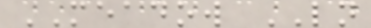MEADOW LN
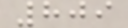809
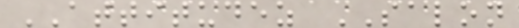ATTITUDEZ SALON
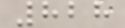828
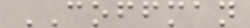COFFMAN
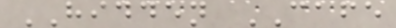HIDDEN CAFE
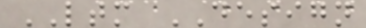LTM DESIGN
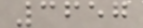3657
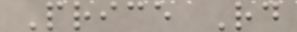Price Rd
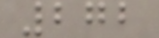272
